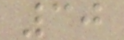30
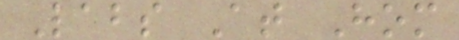Labs At Hom
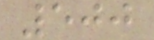500
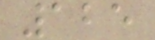125
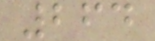264
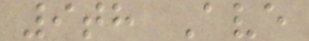9th Ave
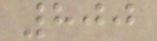800
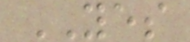YES
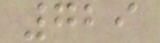729
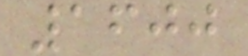1600
